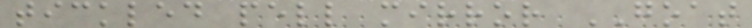tickled pell mirror GOAT
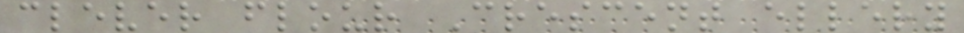clever flour Crescent ellery
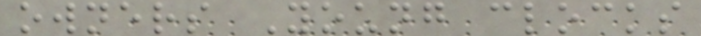owners Young clocks
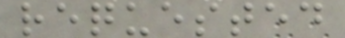requested
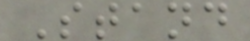Stand
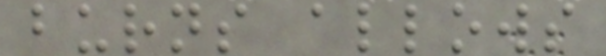burns allows
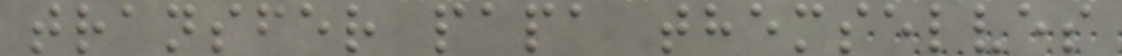transfer papa themselves
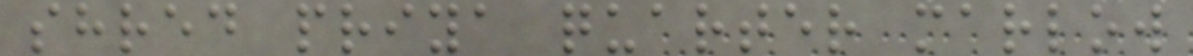shred priya quarter marlow
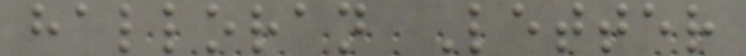halloran Letter
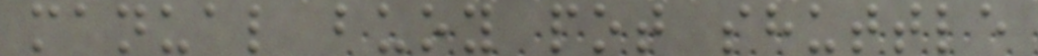manual buoy pot shuttle
